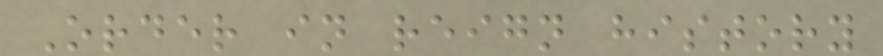Order in reign history
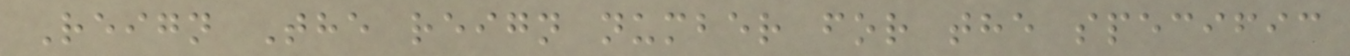Reign The reign number for the specific
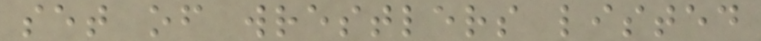set of wrestlers listed
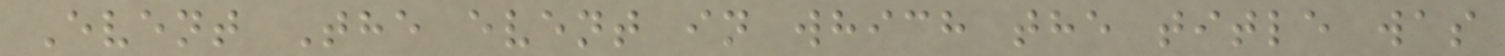Event The event in which the title was
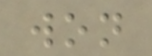won
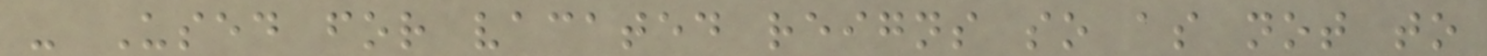- Used for vacated reigns so as not to
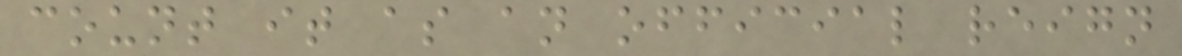count it as an official reign
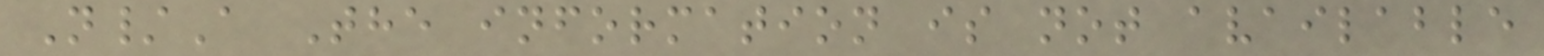N/A The information is not available
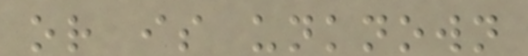or is unknown
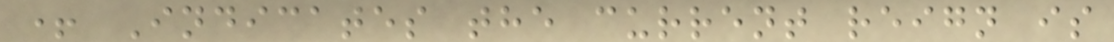+ Indicates the current reign is
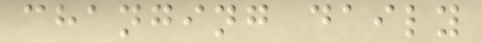changing daily
